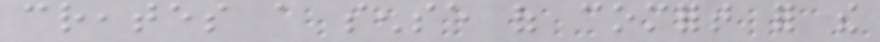creates a sense of comfort for the
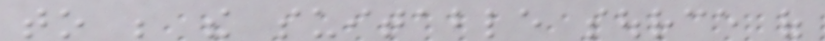to be the suitable source of
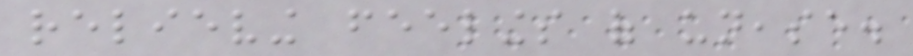relieving feelings of unease.
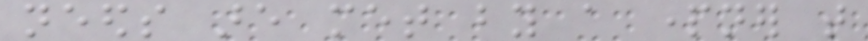needs are met by a partner that
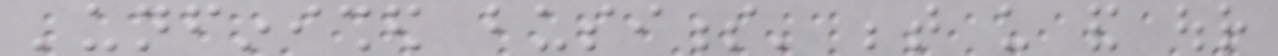'unfinished business' between us and our
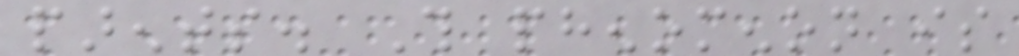parents. This phenomenon is
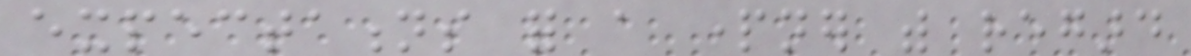expectations for a partner with regard
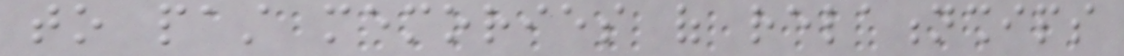to past memories of relationships
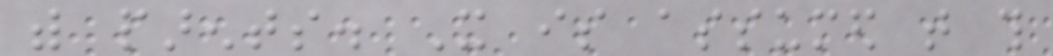with parents. It is assumed that this
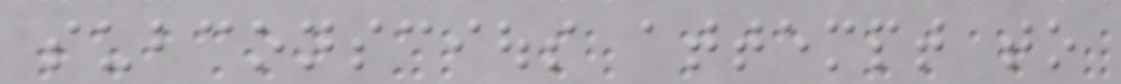subconscious attempt to
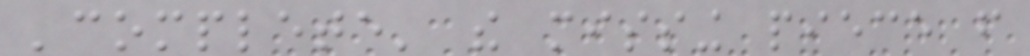'complete' the missing piece from
